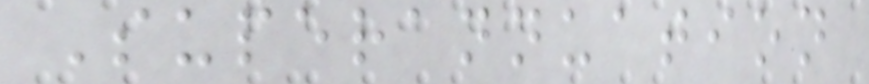Superannuation
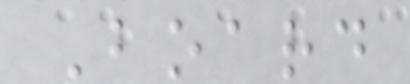Board
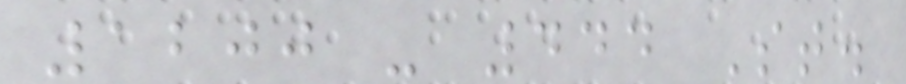1200 - 444 St.
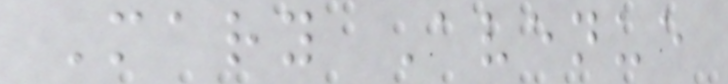Mary Avenue
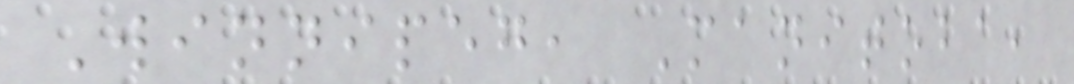Winnipeg, Manitoba,
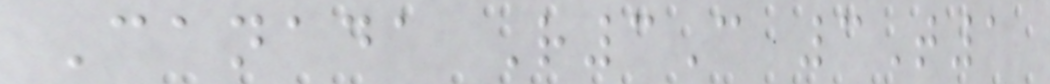Canada R3C 3T1
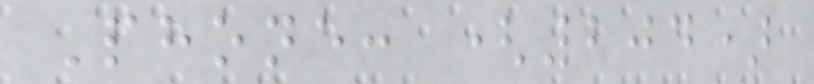Phone: (204)
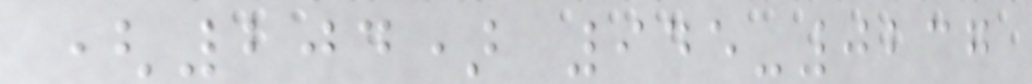(204) 945-0237
